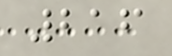216
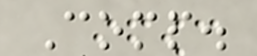Comp.
